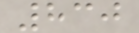830
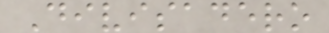Divisadero
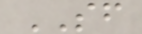SF
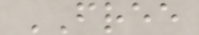FREE
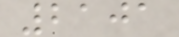2101
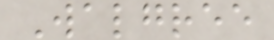Walgree
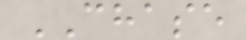CHASE
